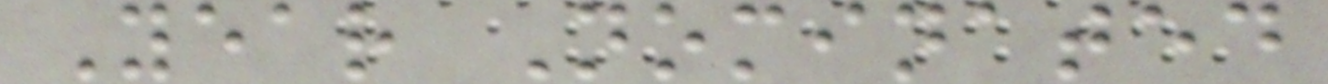Year Nominated
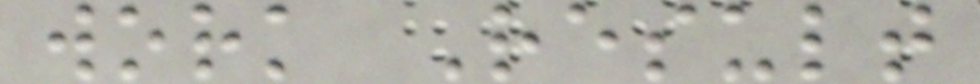work Result
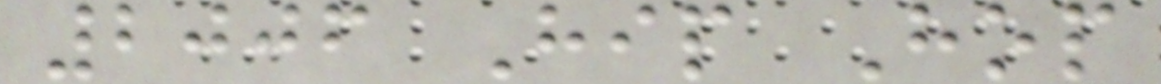2006 Hip Hop
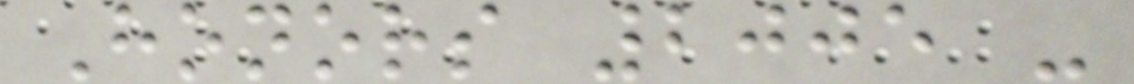Honors 2005 -
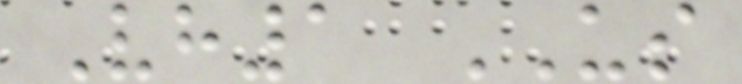Vh1 US
